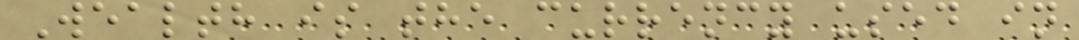Wealth is the currency used in
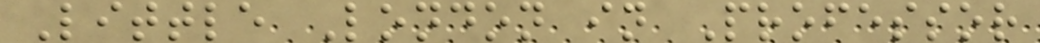Little London in Professor
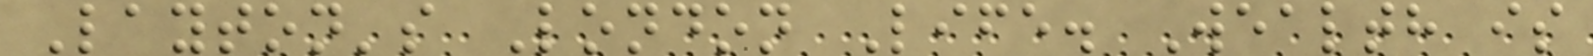Layton's London Life. Wealth is
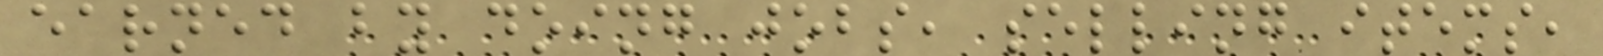earned by doing jobs, selling items,
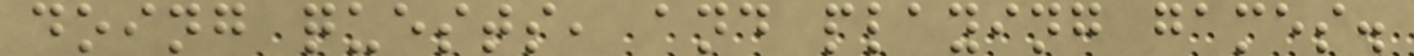doing quests, and playing games.
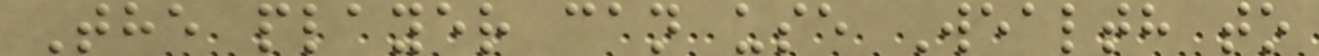The player can use Wealth to
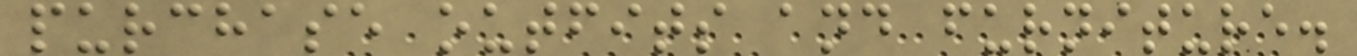purchase outfits and furniture.
